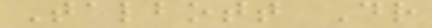Talbott Dr
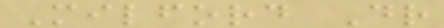Milford Dr
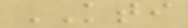KTI
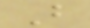B
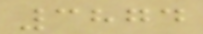3874
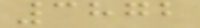3872
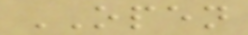OPEN
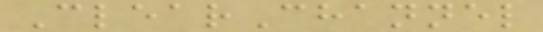ClearChannel
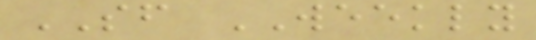SF WEEKLY
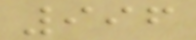996
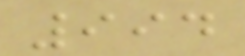994
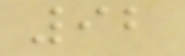92
